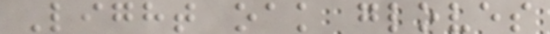Light oak gloves
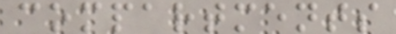compartments
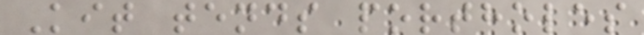Kit tends portholes
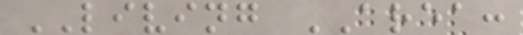LIVING AREA:
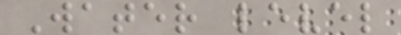Water level
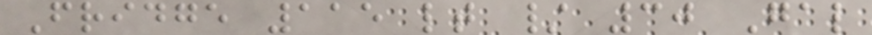Fridge 115 lt / 30 Gal
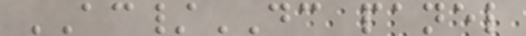AC/DC panel
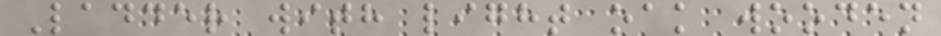Ladder with light oak wooden
